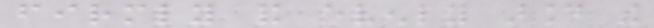firmly and evenly around the
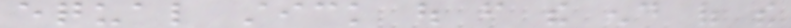equal stick out from the end of the
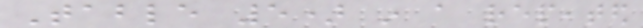Table 5) in a repeated
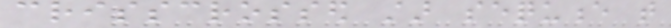crisscrossed star sequence that
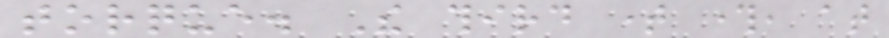torque. The third time through, at
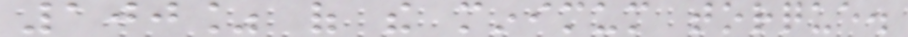100% of the minimum torque.
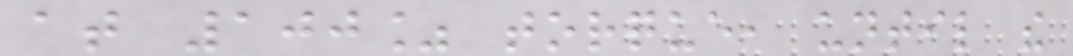at 100% torque, until the
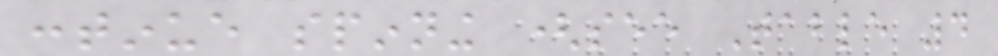continue spinning (see Table 4
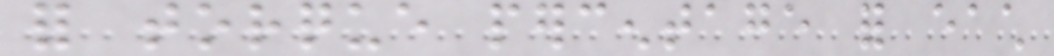for torque percentage for each
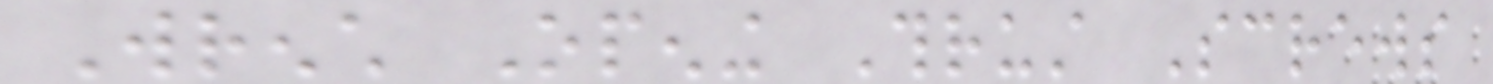Wrench Opening Thrust Screws
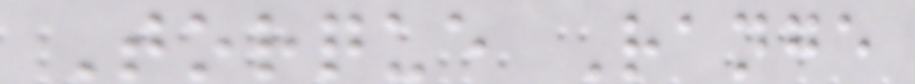Torque Range
